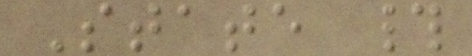State #
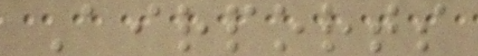Airports
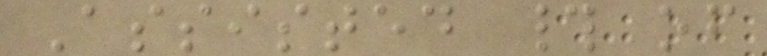Assisted # of
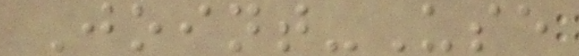Joint-Use
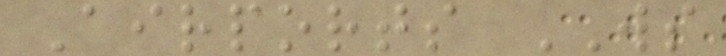Airports WS
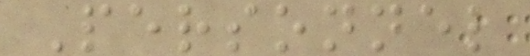Personnel
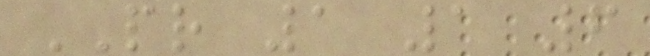PR 1 1 6
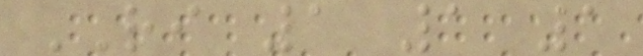RI 1 1 1
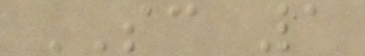SC 1
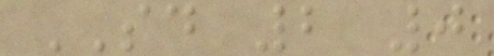SD 2 0
